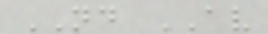ND AV
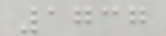1737
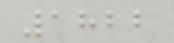1822
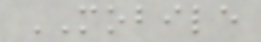MOBILE
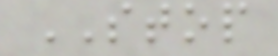STOP
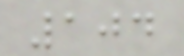104
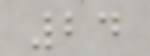24
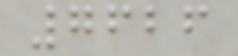7626
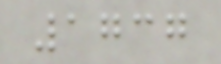1737
